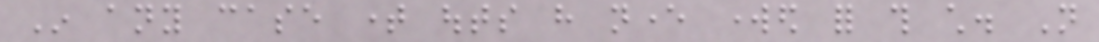In any case time outs have never worked for this child. Not
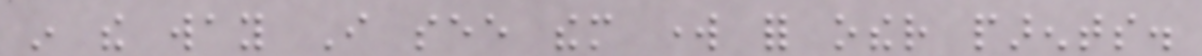in the way I see them work for other parents.
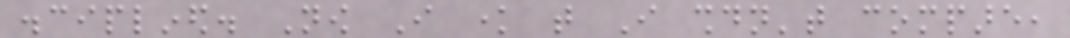disciplined. Now I know that I shouldn't compare,
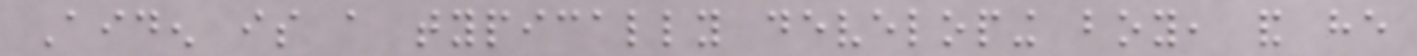Aiden is a typically developing boy, and he
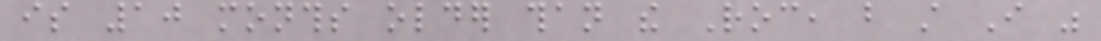is 10 months older than the Roc, but still I was
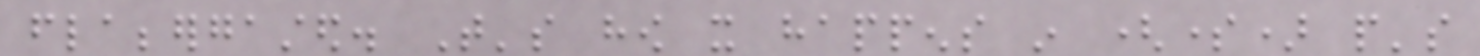flabbergasted. That's how it happens in (some) people's
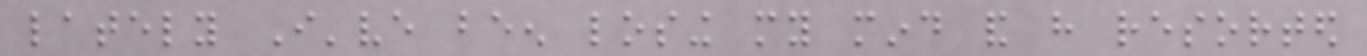lately I've been losing my mind and have resorted
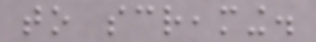to screaming.
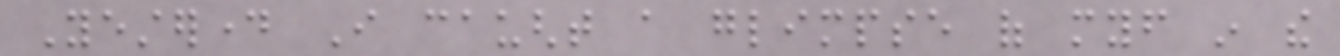Yesterday I caught a glimpse of myself in the
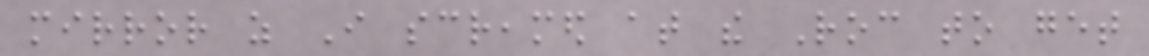mirror as I screamed at the Roc to get
